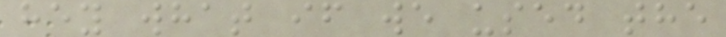hey what if we used the
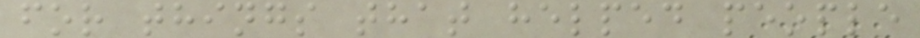for things that helped people
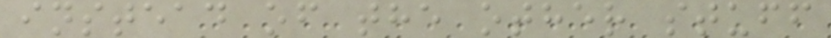instead of the other stuff
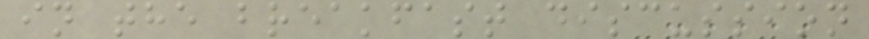in the breakfast discussion
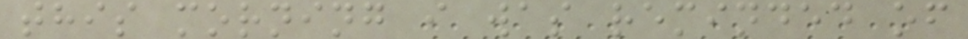this morning i was reminded of
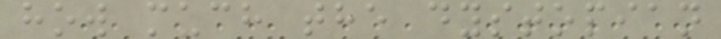how much the dystopian
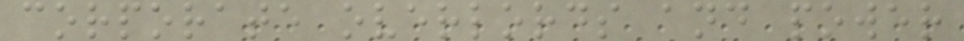corporate overlords and power
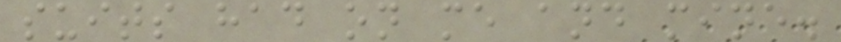suits had on me and mine.
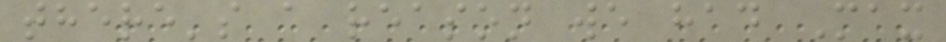there's a reason we had Max
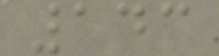143
